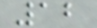12
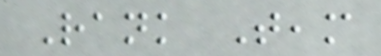Rank Team
